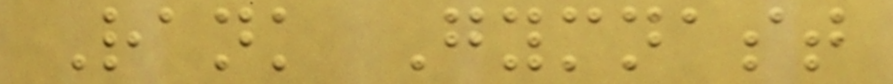Rank Gymnast
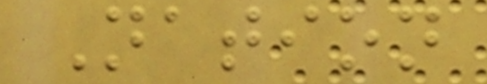Nation
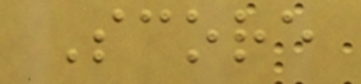Score
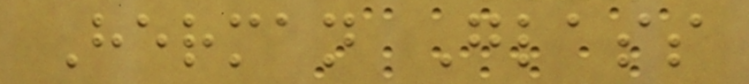Herman Glass
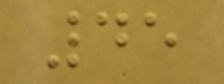45
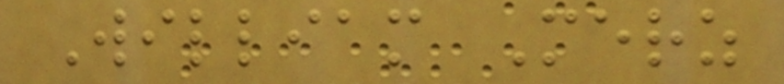William Merz
